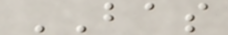BAS
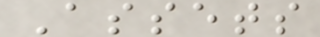Assets
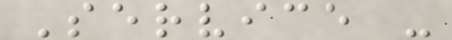Service -
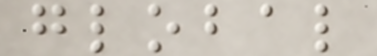global
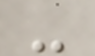-
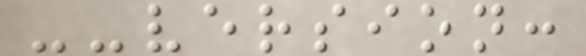--version:
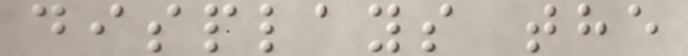displays the
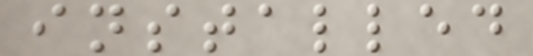installed
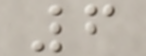6
